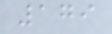179
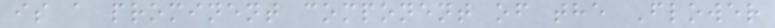is a prominent component of the Flower
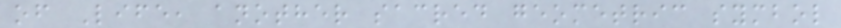of Life, another sacred geometric symbol
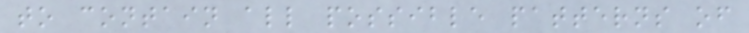to contain all possible patterns of
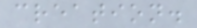creation.
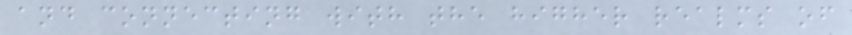and connecting with the higher realms of
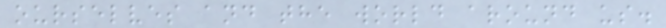ourselves and the world around us.
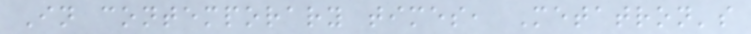In contemporary times, Metatron's
